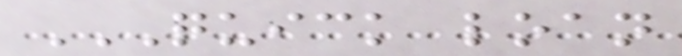QUICK LOAN
